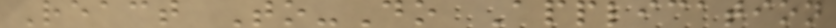React To-Do Application
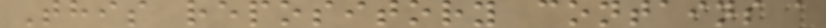This repository contains a
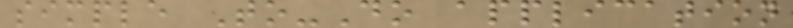simple To-Do application
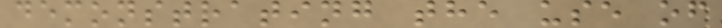demonstrating the use of
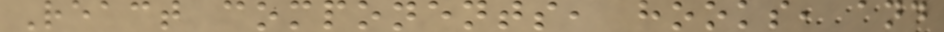React components, hooks, and
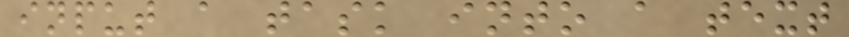input a task into a text
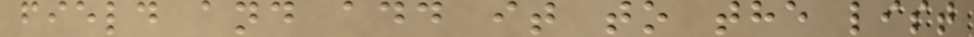field and add it to the list
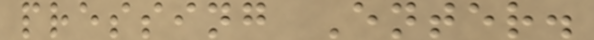pressing Enter.
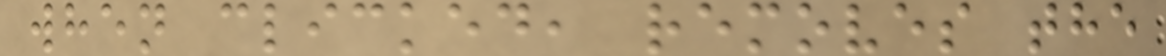when clicked, removes the
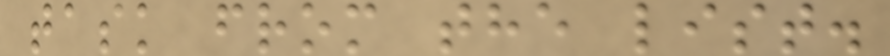task from the list.
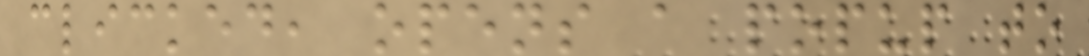clicked, opens a popup to
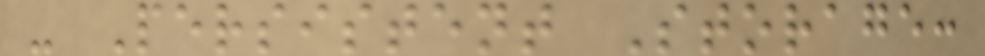- Persistent Storage:
